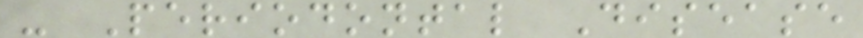- Periodontal Disease
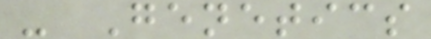- Genetics
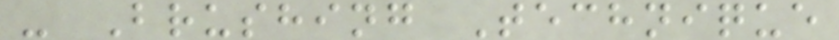- Brushing Technique
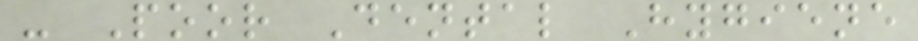- Poor Dental Hygiene
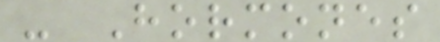- Hormones
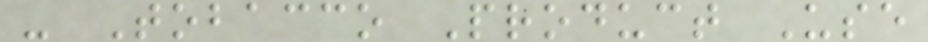- Tobacco Product Use
